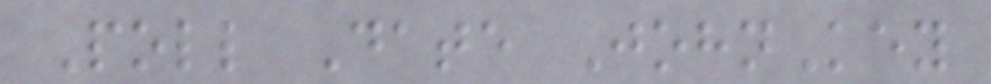Poll Date JohnKey
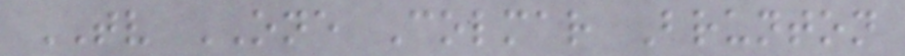TV ONE Colmar Brunton
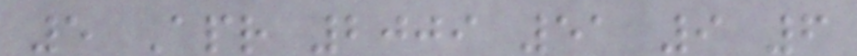5 Apr 2009 51 9 6
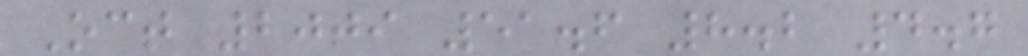Oct 2009 51.6 8.2 4.7
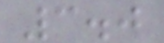3.0
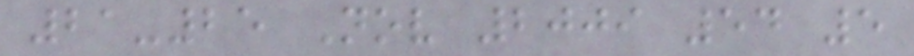21-25 Nov 2009 54 5
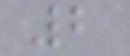2
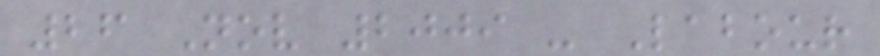26 Nov 2009 - Labour
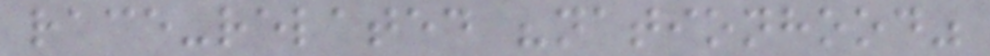race-related "nationhood"
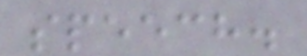speech.
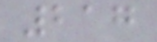217
